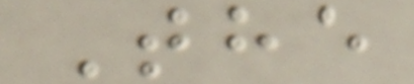The
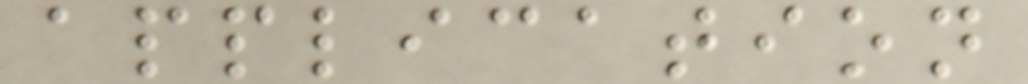application
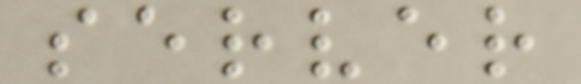server
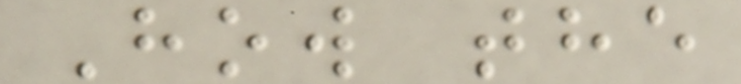How the
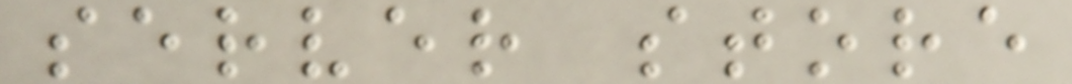server store
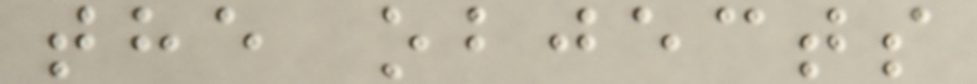the objects
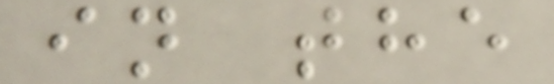in the
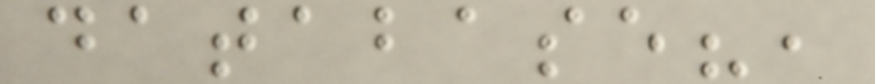database?,
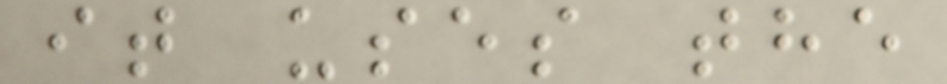it uses the
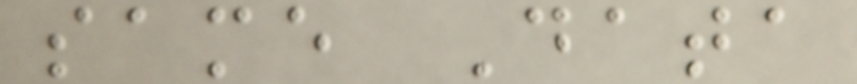same Data
